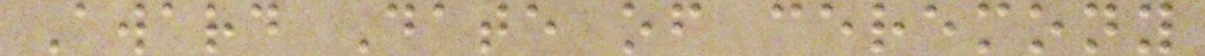Award Date of ceremony
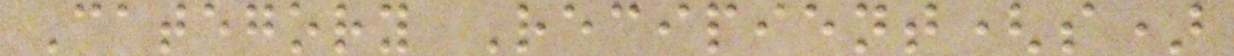Category Recipient(s)
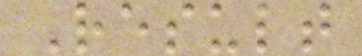Result
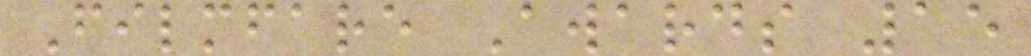Filmfare Awards 15
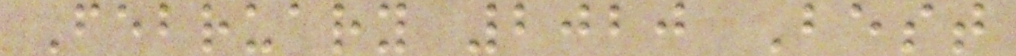February 2020 Best
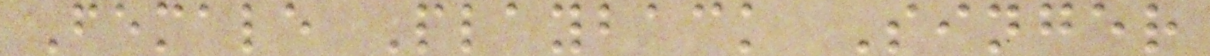Female Playback Singer
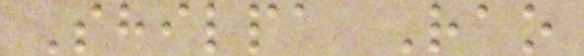Shilpa Rao
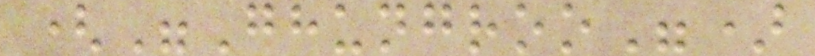("Ghungroo")
